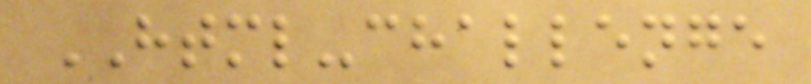HTML-challenge
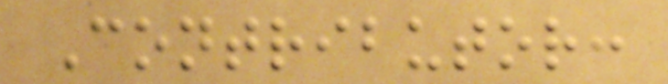Contributor:
